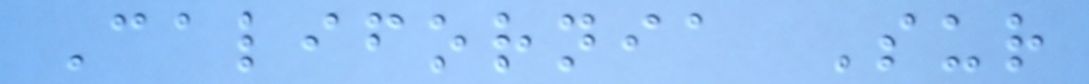California Sur
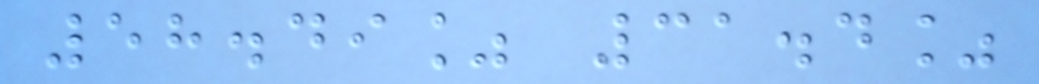58.49% 31.4%
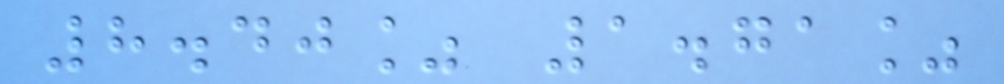8.40% 1.71%
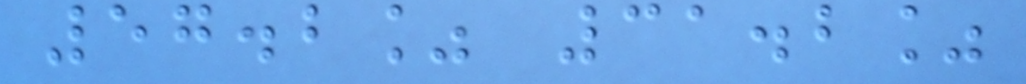57.2% 31.2%
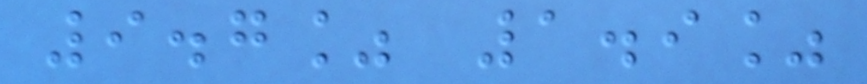9.7% 1.9%
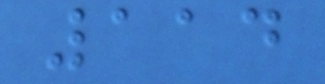114
